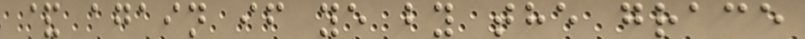& again if ye by the grace
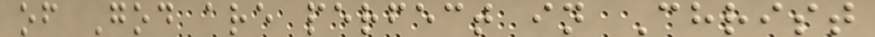of God are perfect in Christ
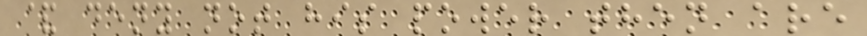& deny not his power then are
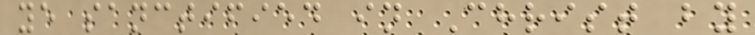ye sanctified in Christ by
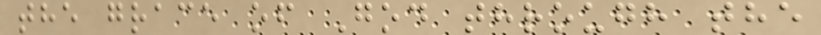the grace of God through the
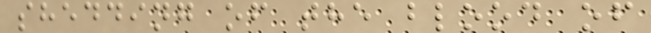shedding of the blood of
